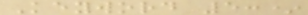Keyword 5:*
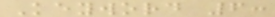Keyword 6:
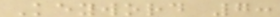Keyword 7:
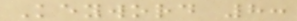Keyword 8:
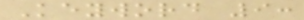Keyword 9:
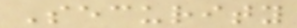Security
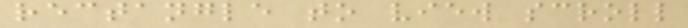rectangle to view scroll
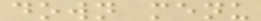down menu
